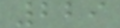229
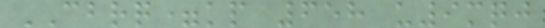CBRQ=kp 658 u9mqj
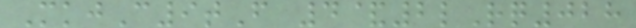MkjC9tF 4&2lRq028
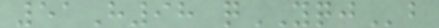51H98 qYQJb
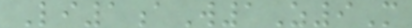Li1aW1Z9M
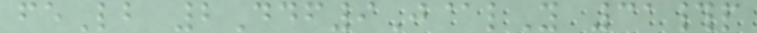feLb 2Ddf9J@lY 31#p
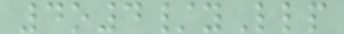4o4/yLlp
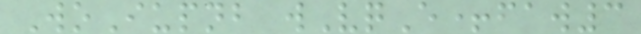WoIupnb wVqE+faw3
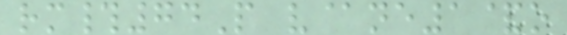rm#74P v@ne1&o
